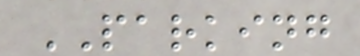PARKING
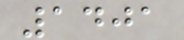1401
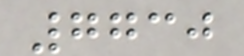7730
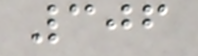306
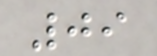09
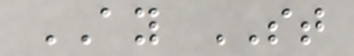AY ST
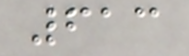613
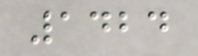1424
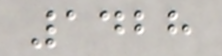1428
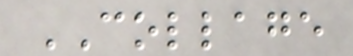COLLAGE
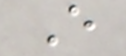E
